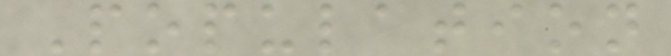Population
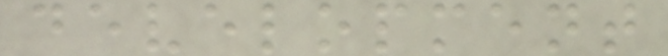development
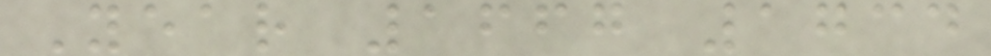Year 1667 1734
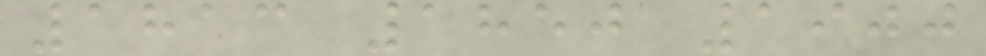1813 1850 1900
